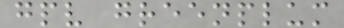gpv greenplum
